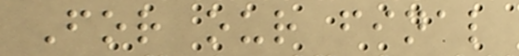For our final
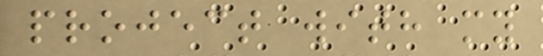project with my
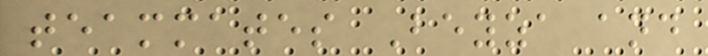teammates Beyza and
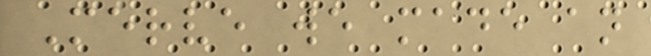Merve we made an
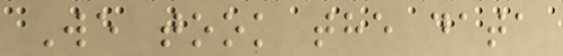We took the data
